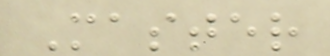Master
